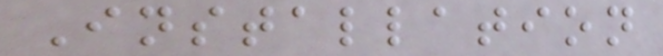Installation
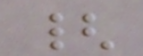{
